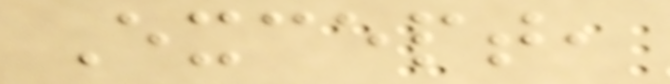Except,
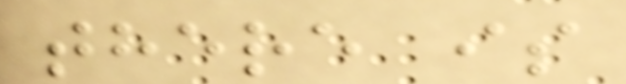there is
